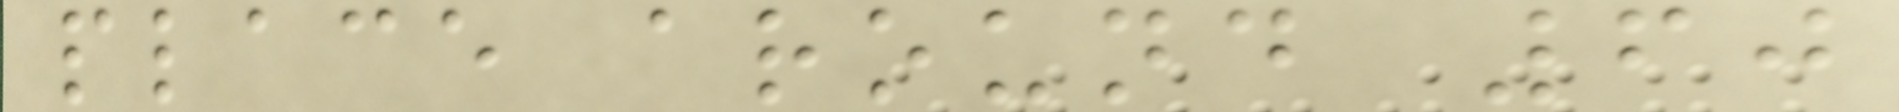place around 60
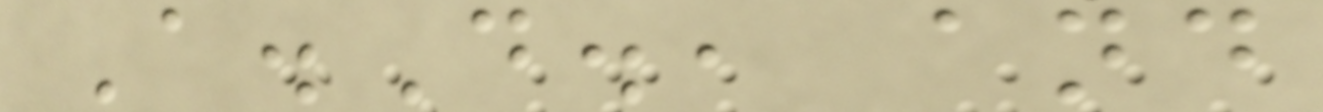A.D., and
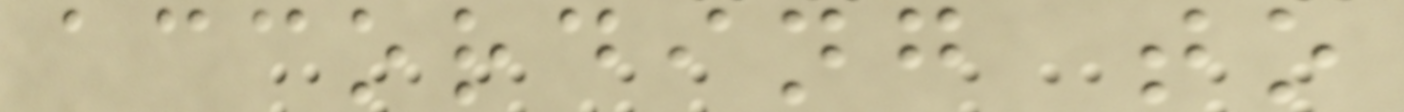according to
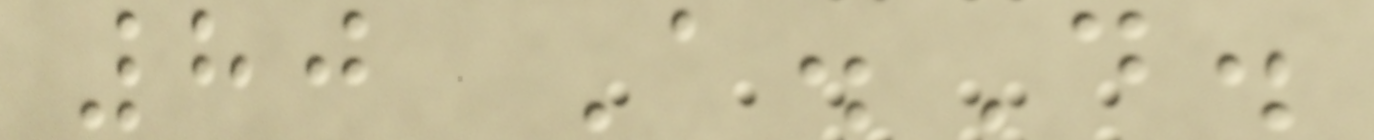80 A.D.
